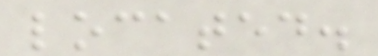located.
